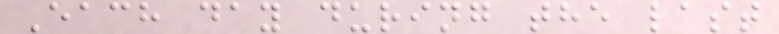Each day during the last
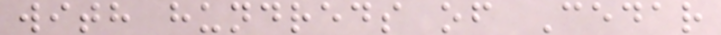with hundreds of Cedar
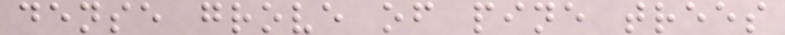dense grove of pine trees
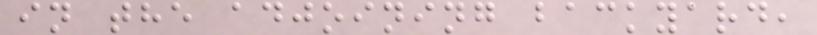in the adjoining backyard,
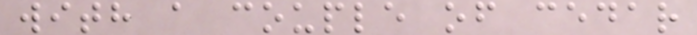with a couple of cedar
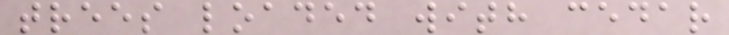trees loaded with cedar
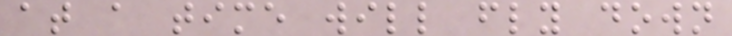at a time will fly down
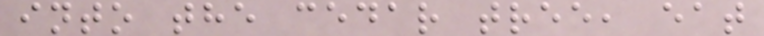into the cedar tree, eat
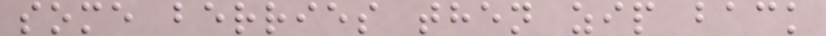some berries then zip back
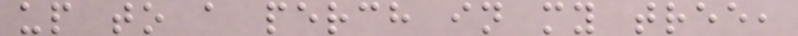up to a perch in my tree,
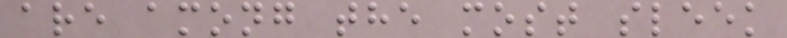are among the most sleek
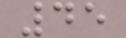45
